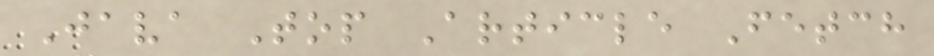Java Top Article Fetch
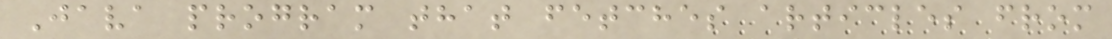Java program that fetches articles from
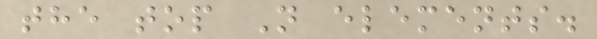the top N elements.
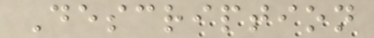Description
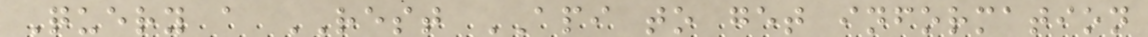Query a REST API to get information
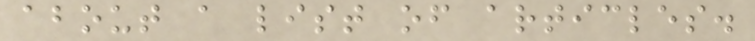about a list of articles.
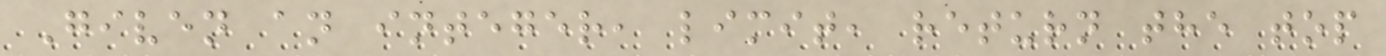Given an integer, limit, return the top
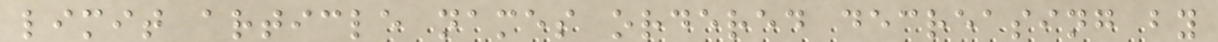limit article names ordered decreasing by
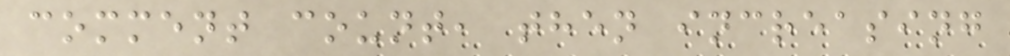comment count, then increasing
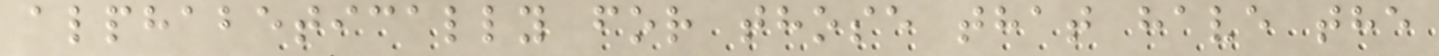alphabetically for those that have the
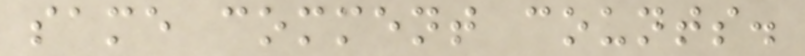same comment counts.
